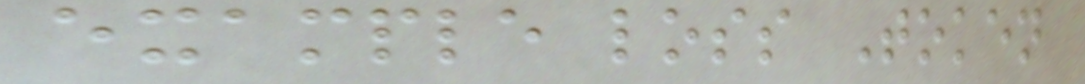example loss Token
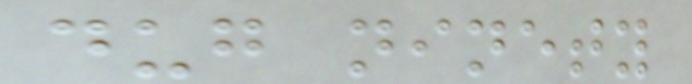dug ninety
